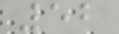52
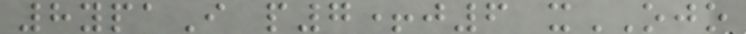8ypaI p7+j6 xOJO
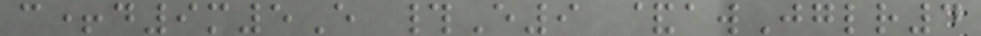c+d9m5E #E9 &awJglr4
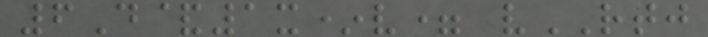6D&1x*v= vRTJ
